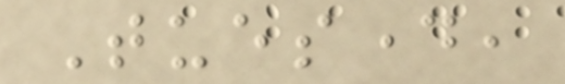Tuesday,
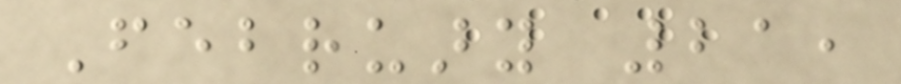February 21,
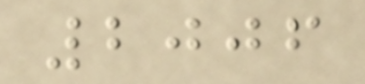2006
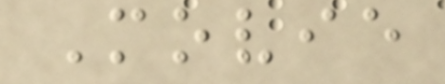Movie
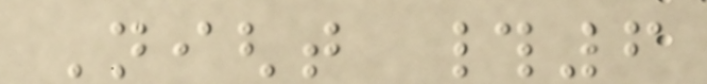Night #6
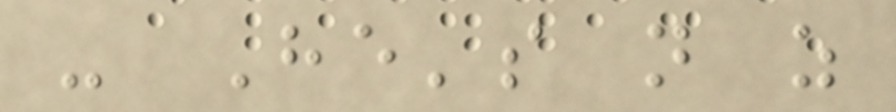- He's not as
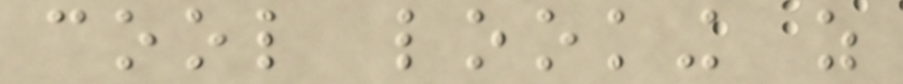cool looking as
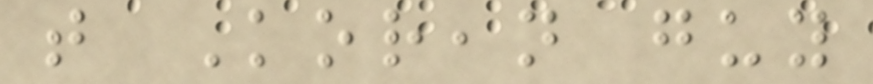that Korean guy
